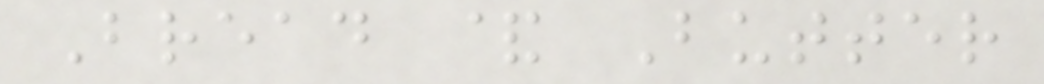Bread & Butter
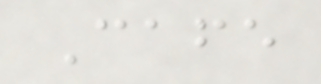Cafe
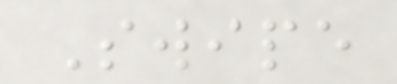Swipe
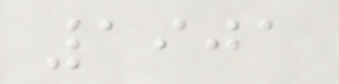1901
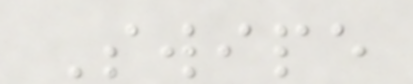Swipe
